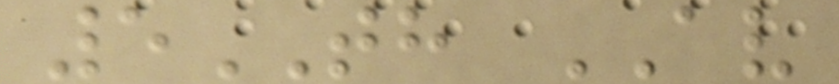5TH AV
